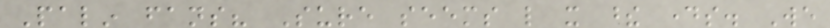Palin fans? Sure seems like it these days. We
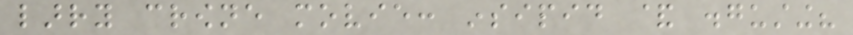larry crowne movie: insipid & disgusting?
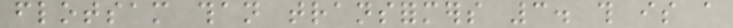flotsam than transformers 3. this is a
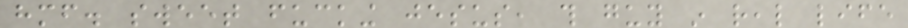himself. sweet fucking jesus, this guy in real life
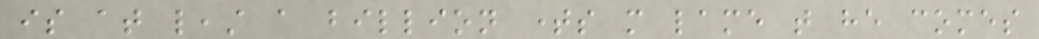is at least a billion times more lame that he comes
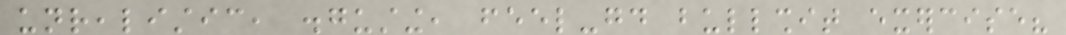unrealistic, disgusting, feel-good bullshit exercise?
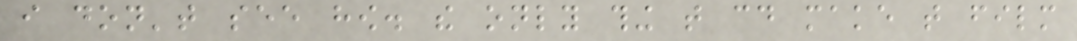i don't see how. the only thing that could make that film
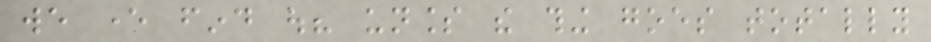we ever find out? unless the thing goes totally
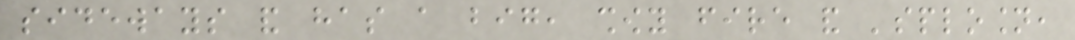sideways and has a big, showy fire and 'splosion,
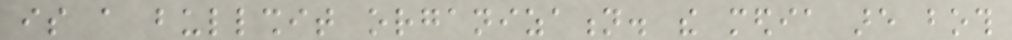is a bullshit organization. the media are both
